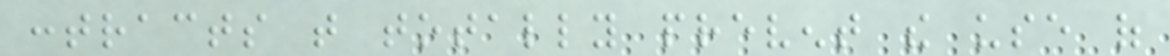contracts that totally prevent the use of
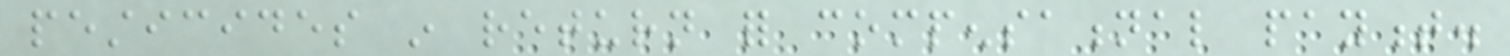pesticides in return for compensational payment.
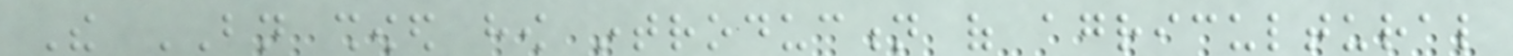The BN showed how introduction of agricultural
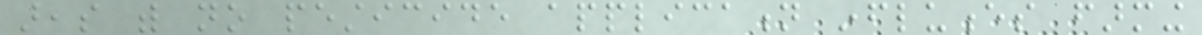areas with no pesticide application influences farming
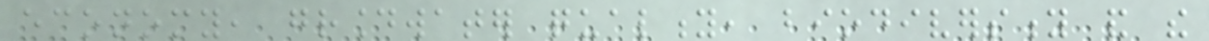economy, groundwater quality, biodiversity and the
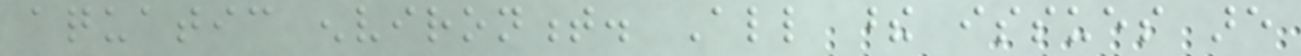aquatic environment. All these issues are
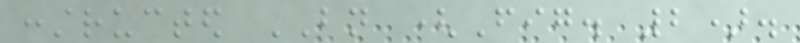constructed BN (Fig. 2).
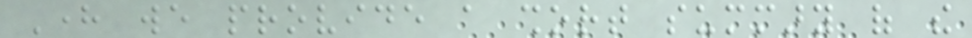Here we provide a short summary of the
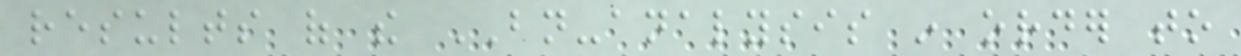results of the BN-analysis in order to
